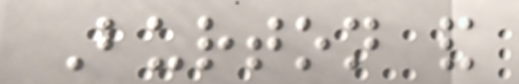Burton and
